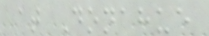at Donahue
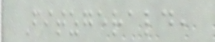Fitzgerald,
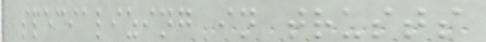specializing in trusts
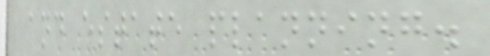and estate planning.
